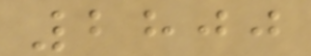2800
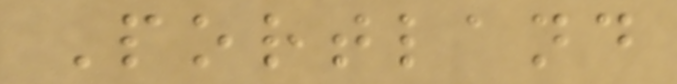Portland
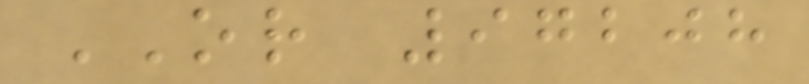OR 97208
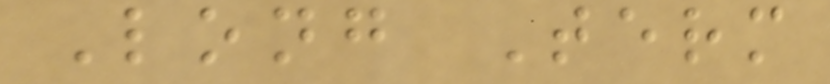Long Term
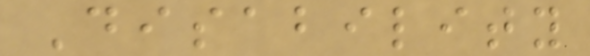Disability
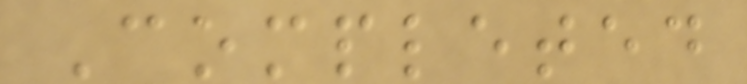Completed
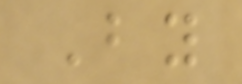By
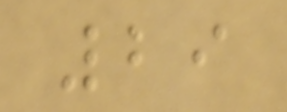29
